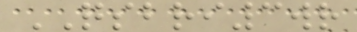QSBRI3wr
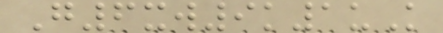G6xw9k1uK
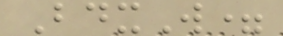BdxW=
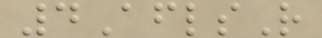4AflsR
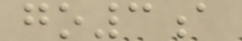go3a
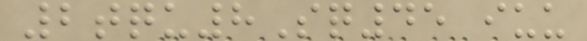2tqu8Sq45 iuu
